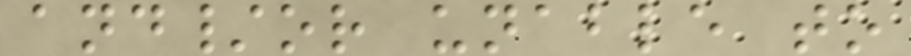and/or unable to
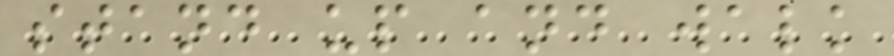stand up and walk
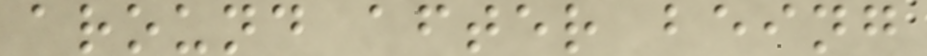around after being
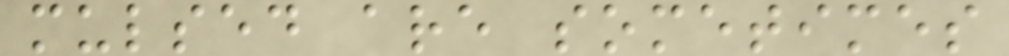mulsed are sometimes
